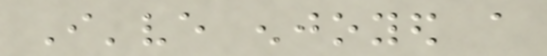I've enjoyed a
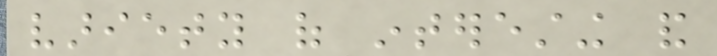variety of interesting and
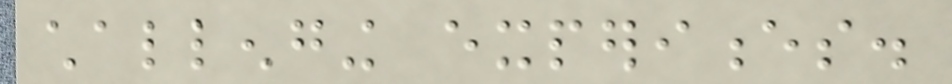challenging experiences.
